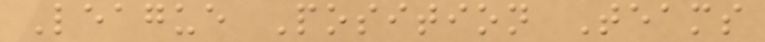League Position Teams
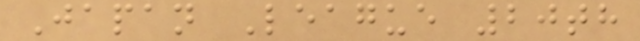Japan League 20th
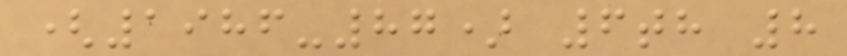(1986-87) 6th 8
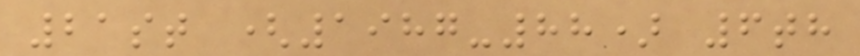21st (1987-88) 6th
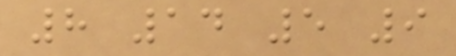8 14 5 9
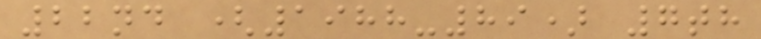22nd (1988-89) 7th
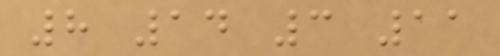8 14 3 11
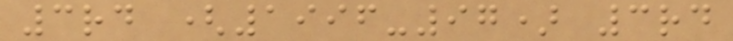3rd (1996-97) 3rd
